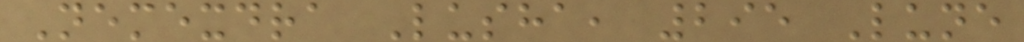Nemexdra Lusha, 295 Lune
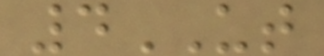4UT
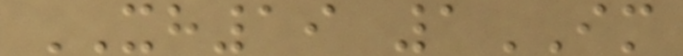XH19 1IM
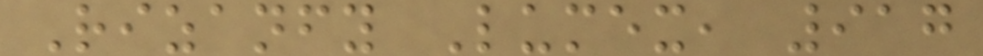Rizanfy Lumex, 917
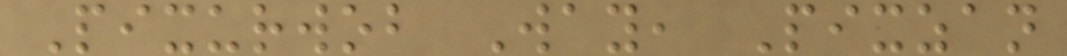Pixurwob Way, Pixzan
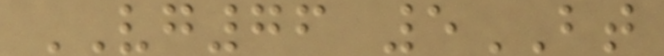VG76 5BT
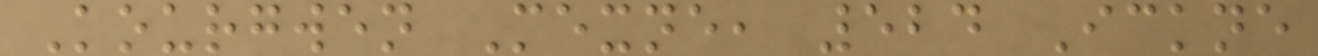Kourgwen Mexne, 524 Ickne
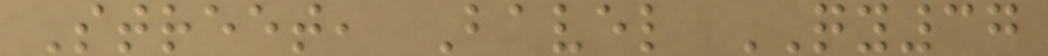Street, Bavel QY37
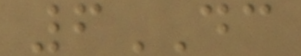6DC
